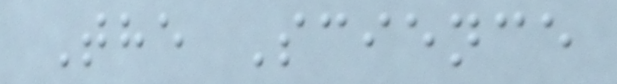The Science
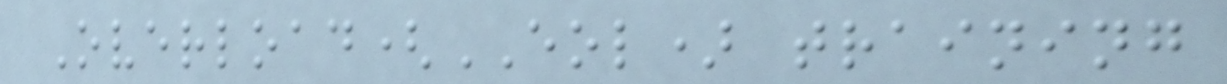Overload(EOL) training
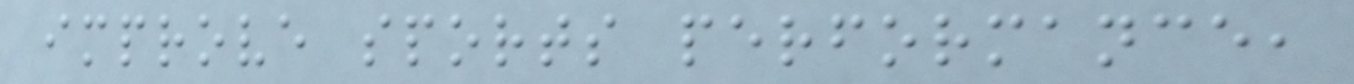improve sports performance,
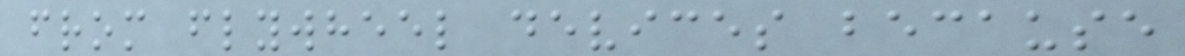from flywheel devices because
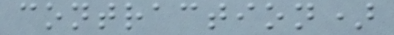contraction)
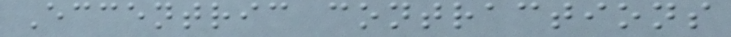Eccentric contractions
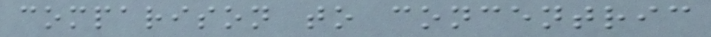comparison to concentric
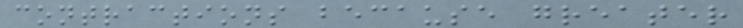contractions because greater
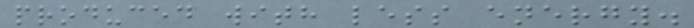produced with less energy.
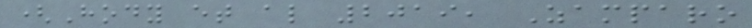(Hody et al 2019, Zamparo
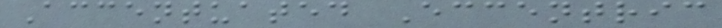Accentuated Eccentric
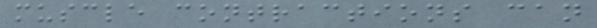muscle contractions can
